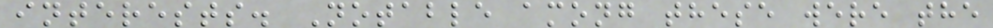interests. Notable among these were the
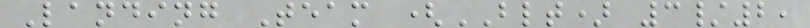Landing Team (BLT) 3/2,
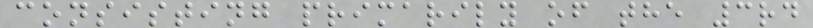consisting primarily of the 3rd
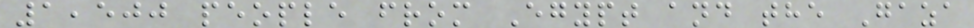1,500 people from Egypt and the Gaza
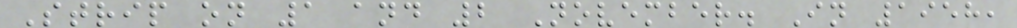Strip on 1 and 2 November. In 1958,
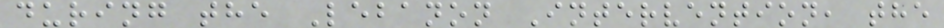during the Lebanon Intervention, the
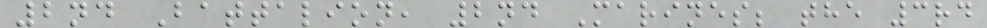2nd Battalion, 2nd Marines; the 3rd
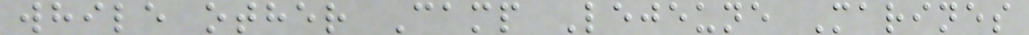while other Camp Lejeune Marines
